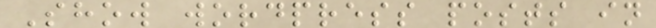Show wordpress posts in
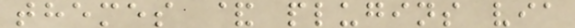themes & plugins via
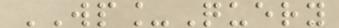WP_Query
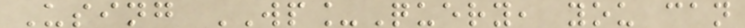Using WP_Query, you can
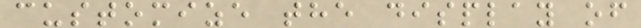customize the display of
